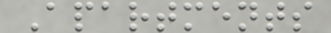Apartments
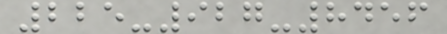225-927-8456
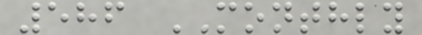586 MONTHLY
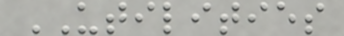UTILITIES
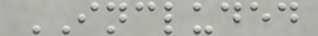INCLUDED
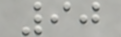90
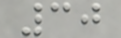30
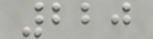220
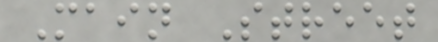Main Street
